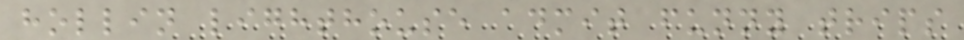hollin lighthouse admit funny trips
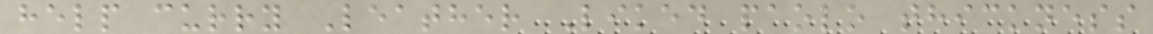help curry Leather Liked paolo thickness
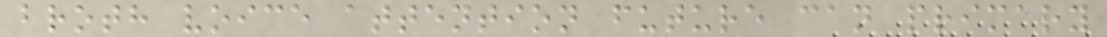broth voice attention future can primary
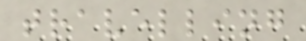travelling
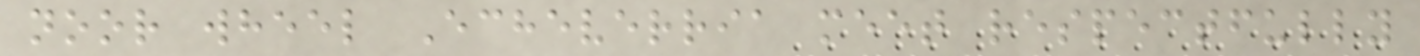noor wheel Echeverria meet respectfully
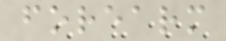forearm
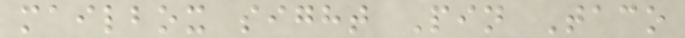mailbox sight Pin Taco
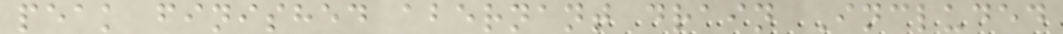peak finished abernant drain Included
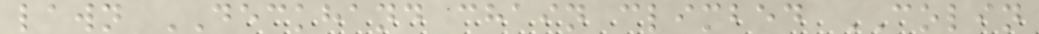lawn DECKHAND chain climbed COLIN
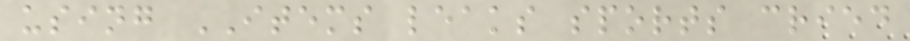using ITEMS leaks sports cried
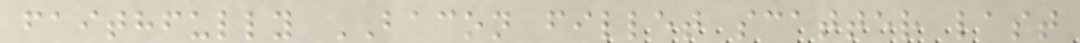faithfully BACON fillet scatter last
